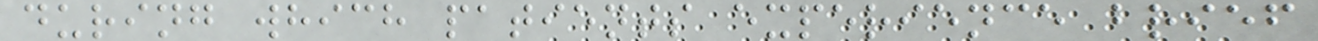during which patients experience brief
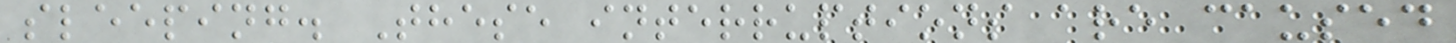sleeping. These interruptions are caused
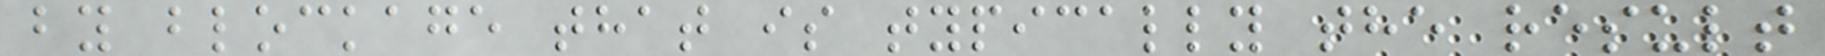by blockage that is typically the result
